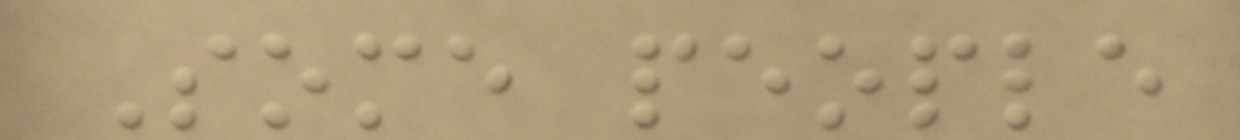Some people
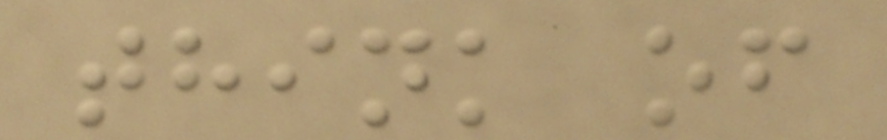think of
